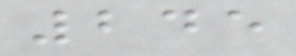245
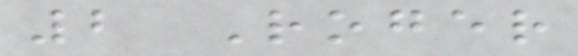2 Roger
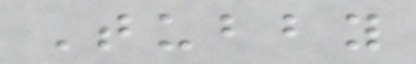Tubby
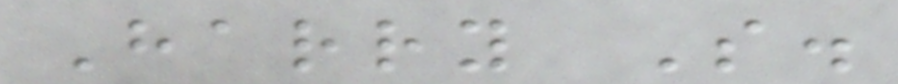Harry S.
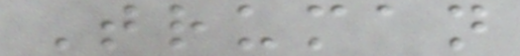Truman
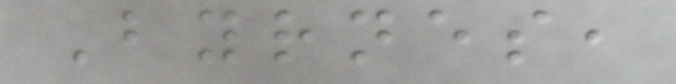Byrnes,
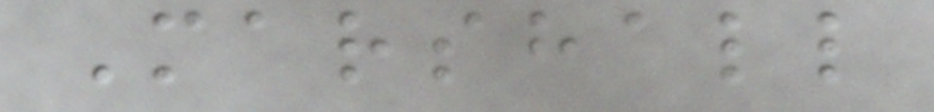Marshall
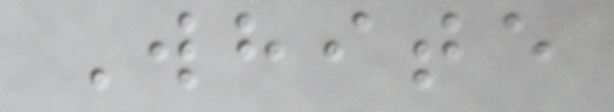White
